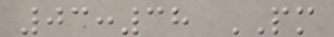03:38 PM
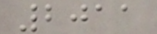2011
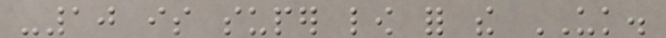-10 is super low for the UK.
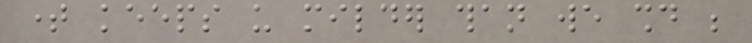time keeps us milder than we should be
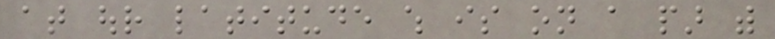at our latitude which is on a par with
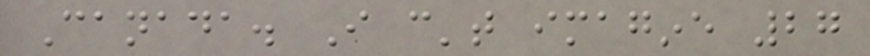Canada. I can't imagine 27
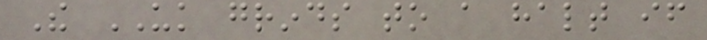The UK grinds to a halt if
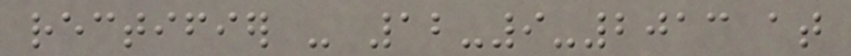rectifier - 12-9-2013 at
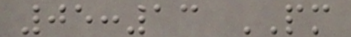05:13 PM
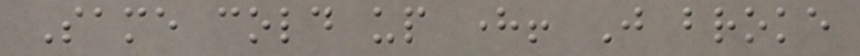Same cold up here! Just broke
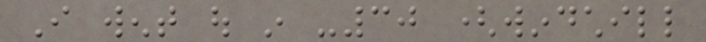I went out in -30 (windchill
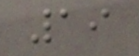19
